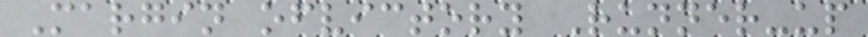Margin ofvictory Runner-up
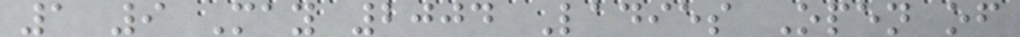1 9 May 2004 Ladies Open of
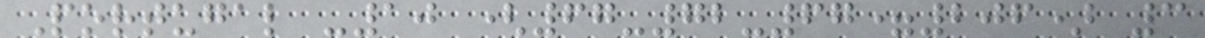Portugal -10 (67-72-67=206) 3
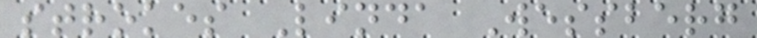strokes Linda Wessberg
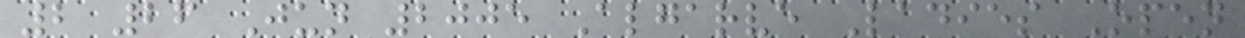2 26 Jun 2005 Algarve Ladies Open
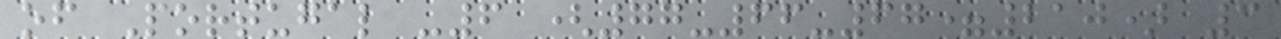of Portugal -6 (77-66-67=210) 3
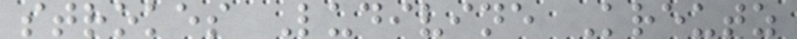strokes Ludivine Kreutz
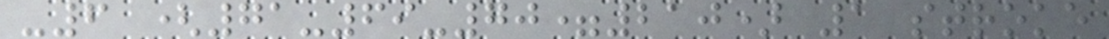-6 (71-69-70=210) 1 stroke
